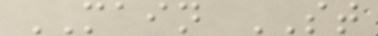MAIN ST
